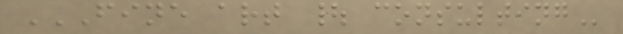FINE ART | CONSULTING
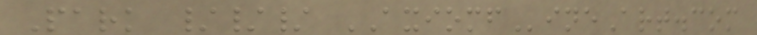Park /// AXIOMFineArt.com
